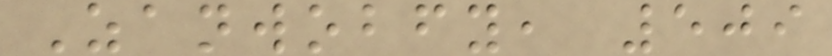Zanwobfy, 509
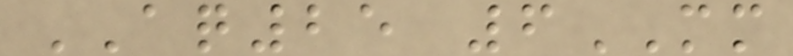AQ25 6MM
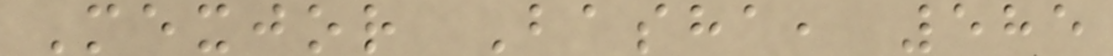Mexjor Basha, 585
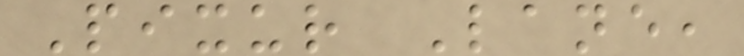Pixur Lane,
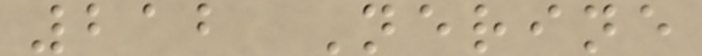212 Nerine
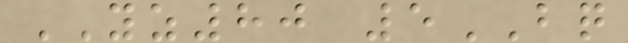YZ80 5BQ
